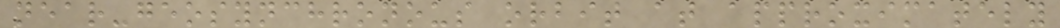near-geosynchronous orbit at approximately
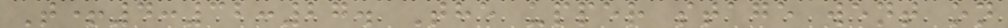T+4:32:27. The upper stage went on
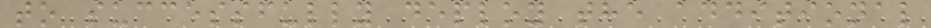to successfully deploy the additional
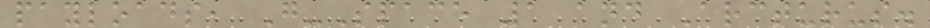payloads, G-Space 1 and Arcturus.
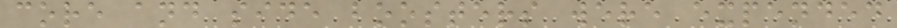core and side boosters were expended
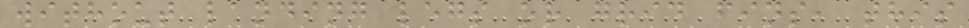without landing legs or grid fins, this
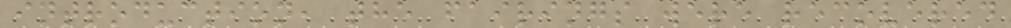introduction, the fairings were recovered
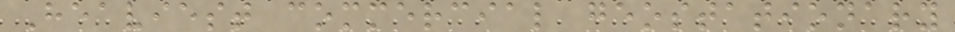Heaviest commercial geostationary
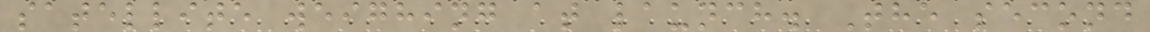satellite weighing at launch. The second
